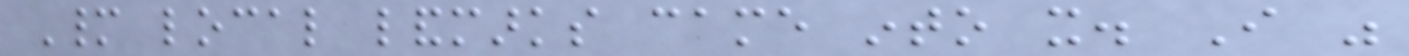Many local landmarks came into it. I was
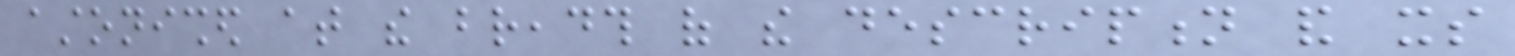astonished at the breadth of the description and its
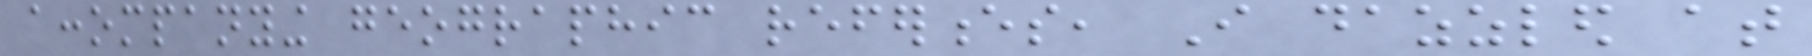accompanying geographic references, I dazzled at
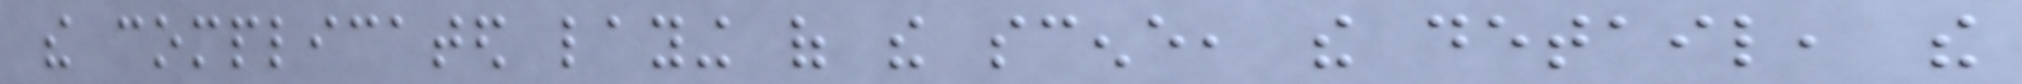the complicated laying of the scene, the detail, the
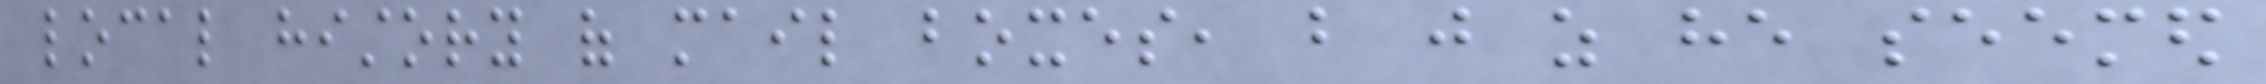local history of mail boxes, but just as he seemed
